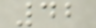42
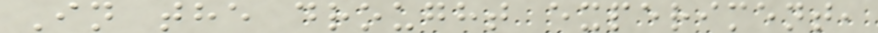In the drought experiment,
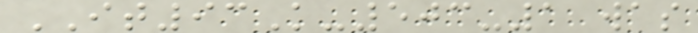IT93K-503-1 was
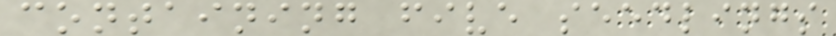containing five seedlings
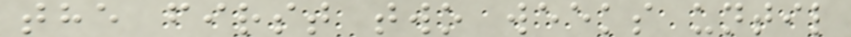the first two weeks until
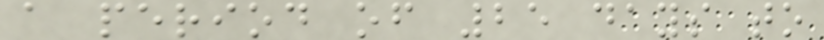a period of 25 days to
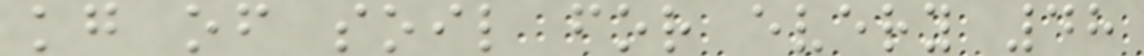kg of soil for every 48
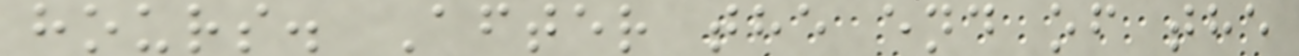hours. After the end of the
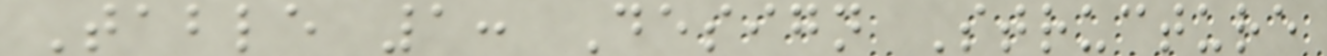Table 1: Design Structure
